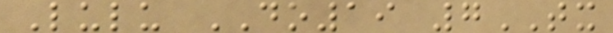Lulu DO19 7TX
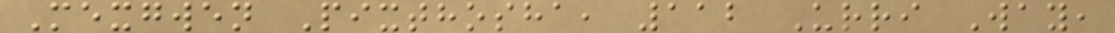Mexgwen Pixthosha, 112 Urri Way,
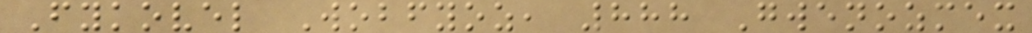Fykovel Wobfyoz, 888 Gwenozmex
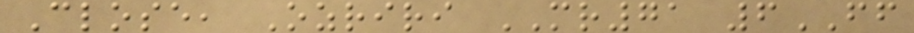Close, Ozriri MR71 6FF
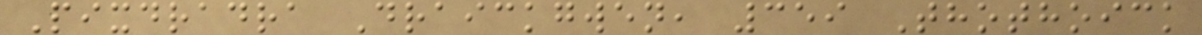Pixdradra Draickgwen, 359 Thothoick
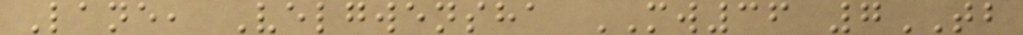Lane, Velgwensha MW36 7TB
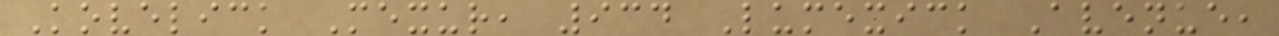Kovelick Mexur, 934 Lumexick Avenue,
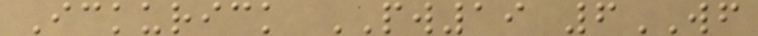Ickurick PW19 6WF
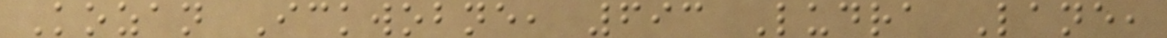Kozan Ickwobne, 693 Ludra Lane,
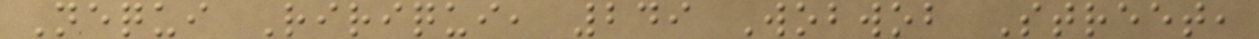Nequi Ririqui, 249 Wobwob Street,
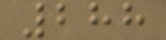288
